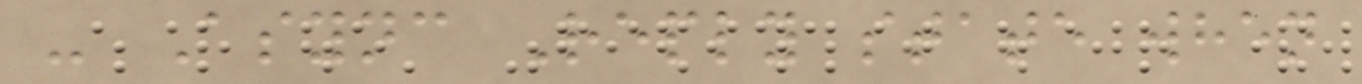- Async Reply state when
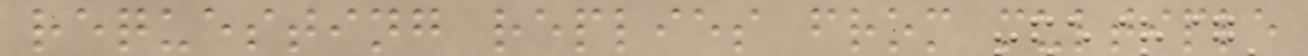requesting replies from multiple
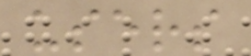users
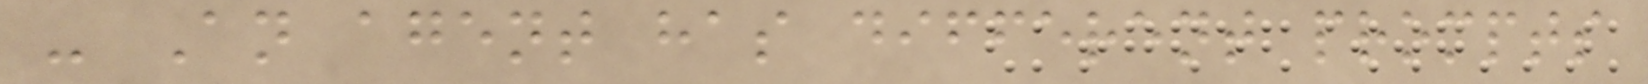- An agent has different prompts
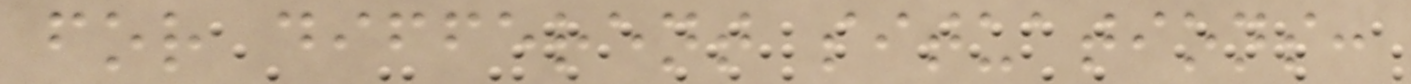for different situations:
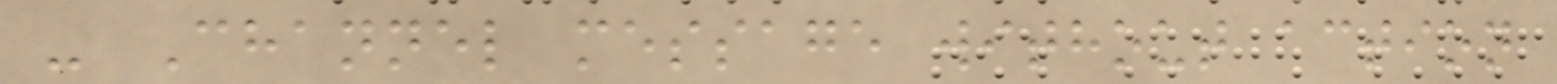- Channel message without action
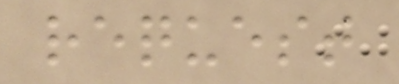request
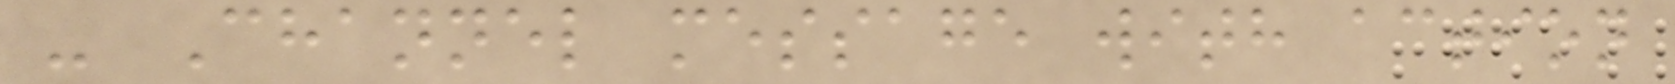- Channel message with action
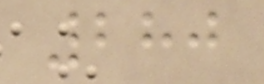280
